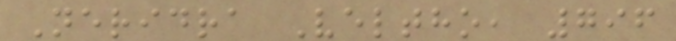Neridra Veltho, 796
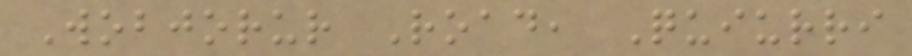Wobjorur Road, Quiurri
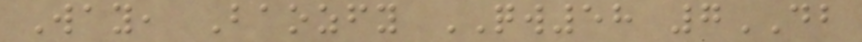Way, Baozfy QW58 7DB
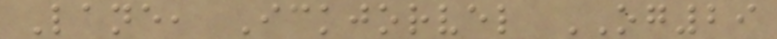Lane, Ickjorvel OG29
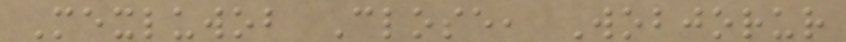Mexluwob Close, Wobjorur
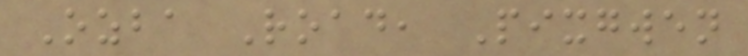Ozba Road, Pixgwen
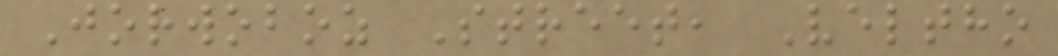Jorwoboz Street, Veltho
